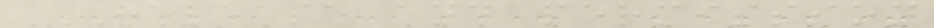RELEASE AND PERMISSION
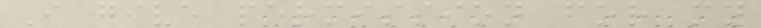I give permission for my
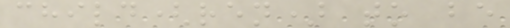child(ren) to be
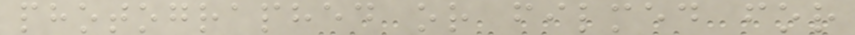photographed or filmed for
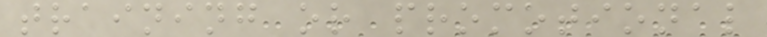training or promotional
